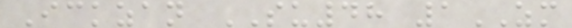Ickzan SU48 1ZM
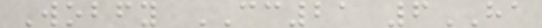Wobfy CC21 6HA
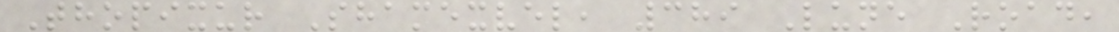Thopixur Shamexvel, 389 Lune Road,
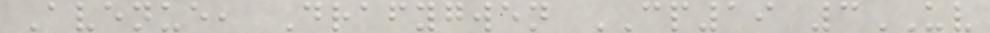Avenue, Drafygwen CP19 3UV
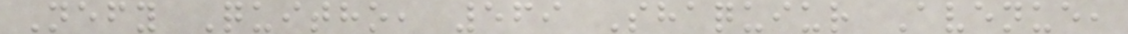Nefy Quitho, 569 Shaquiur Avenue,
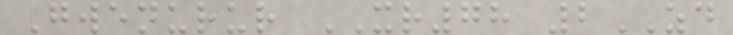Gwenurur XR78 2ZD
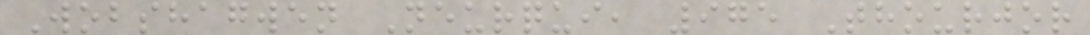Wobshagwen Neurqui, 975 Thourjor
